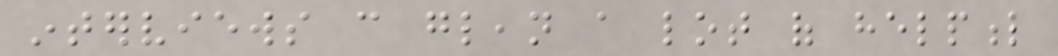interviews can glean a lot of helpful
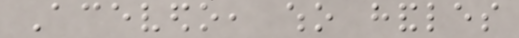Acevedo, who handles
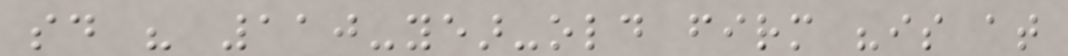said his 110-year-old firm "is at
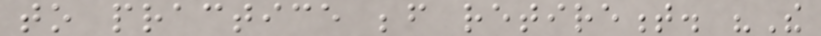to practice before retirement. "The
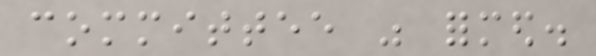committee was formed.
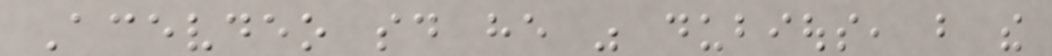Acevdeo said he was dubious, but the
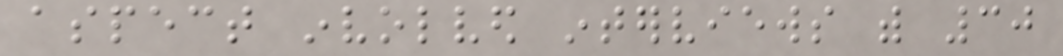aspect involved interviews with 30
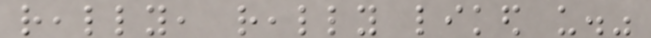really, really liked us."
